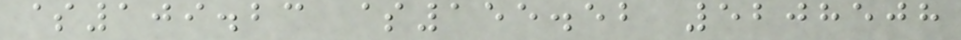$109.23 $155.52 5208508
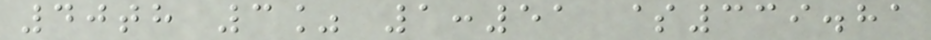40th 3% 1:51 $339.81
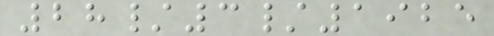28/3/1925
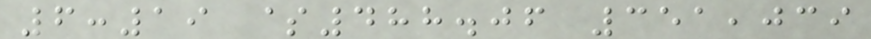6:19 $488.06 351,039
